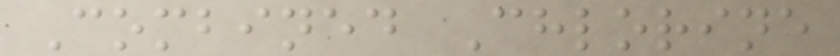Combined Chlorine
